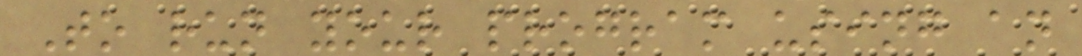To run your program using an
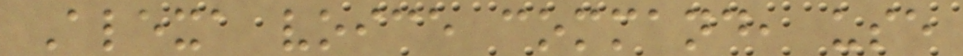Alexa voice command, use
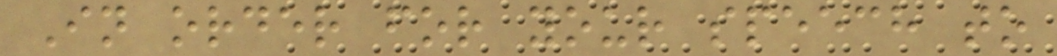In order for your speech to
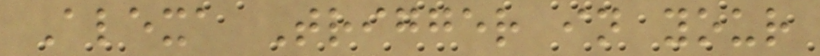Alexa Trigger in your
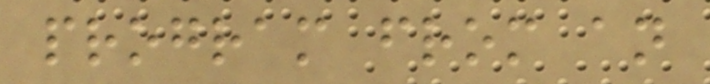program from an
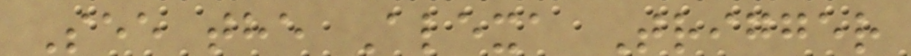See the Alexa Trigger
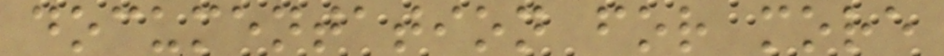documentation for more
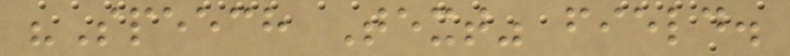"Speech Text" field.
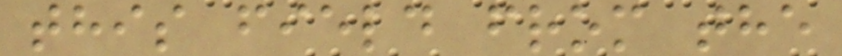this field from the
